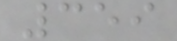359
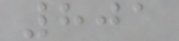801
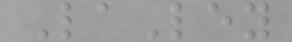LaLey
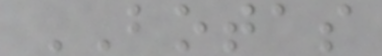BOTAS
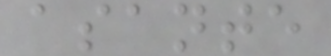asante
